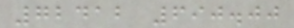72412 690.00
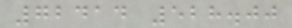72414 528.00
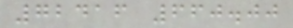72416 660.00
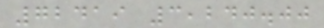72419 3,240.00
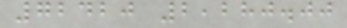72420 2,280.00
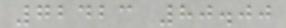72423 80.00
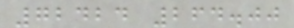72424 264.00
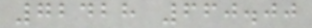72428 660.00
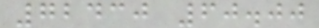72430 60.00
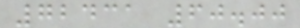72431 60.00
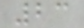23
